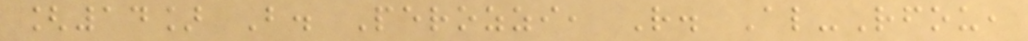[14] B. Perozzi, R. Al-Rfou,
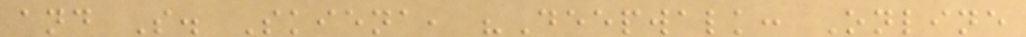and S. Skiena, "Deepwalk: Online
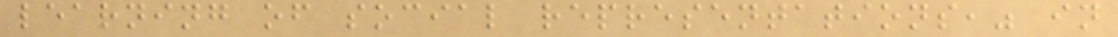learning of social representations," in
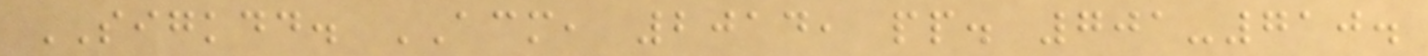SIGKDD. ACM, 2014, pp. 701-710.
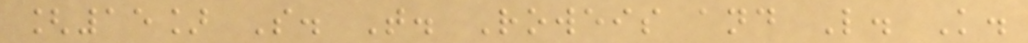[15] S. T. Roweis and L. K.
